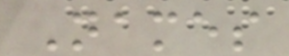Names
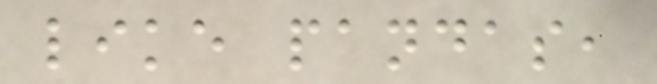like pandas,
